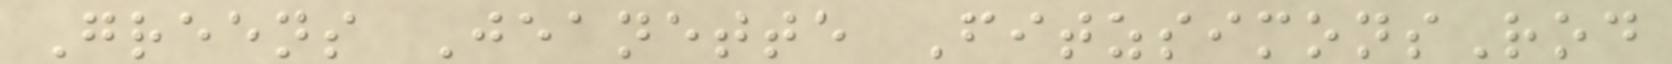Greens Jeanette FitzsimonsRod
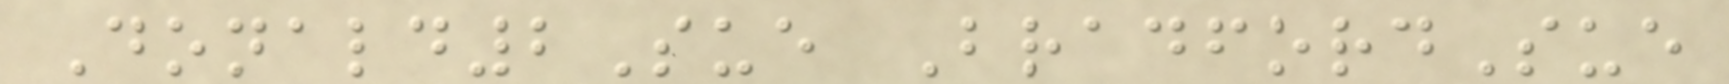Donald2Sue BradfordSue
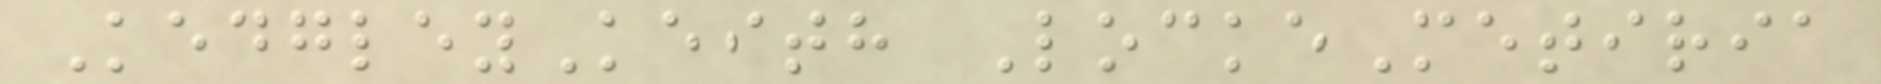KedgleyKeith LockeMetiria
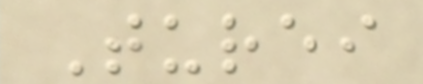Turei
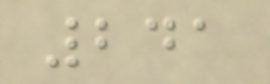241
